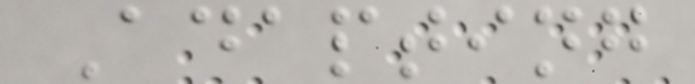Adapting
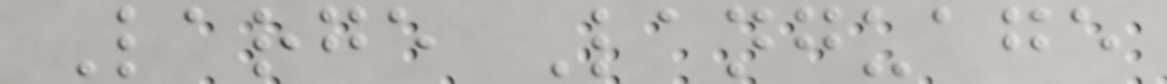Large Language
